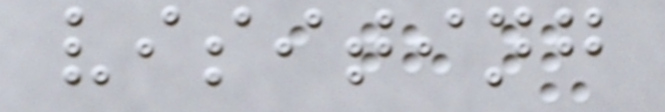visiting
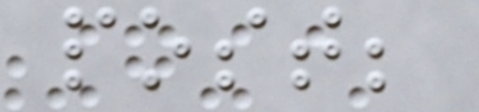post;
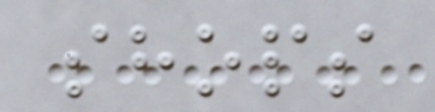shops
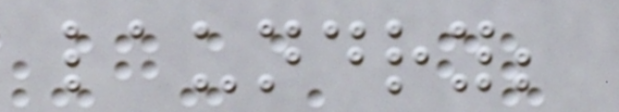laundry;
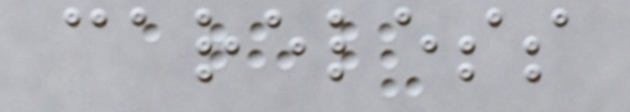careless
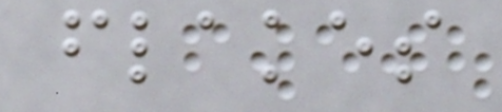flakes
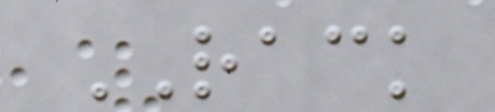RACK
